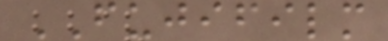FUJIFILM
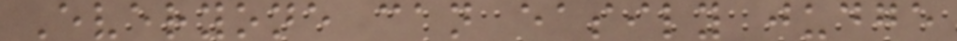Everyone can easily judge
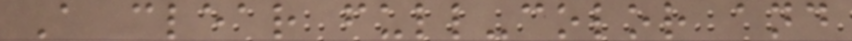A clear full-color and
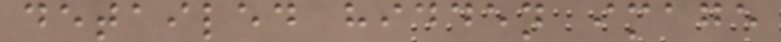detailed hidden image
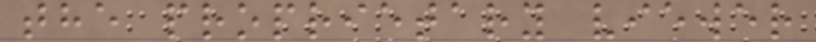the proprietary viewer
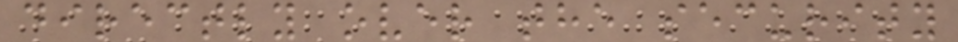directly over the security
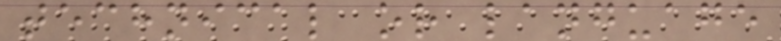technical or language
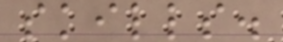skills.
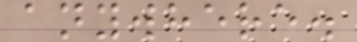anywhere.
